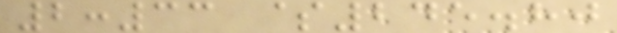2:33 $245.80
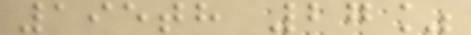195th 27%
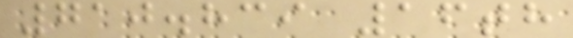710.839 16th
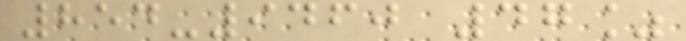854-9460 47%
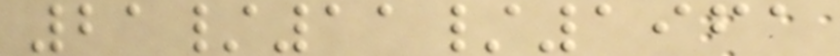21/11/1961
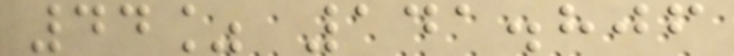44% 141.806
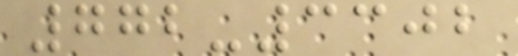772-3302
